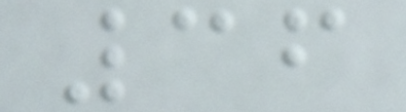36
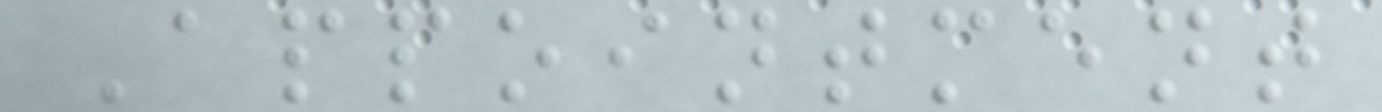Appointment
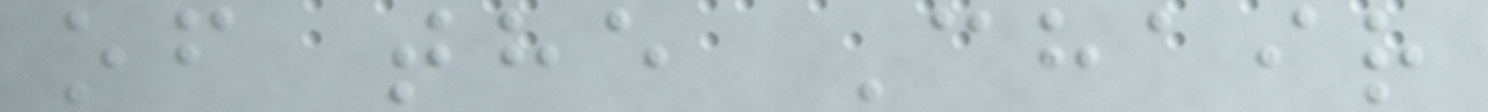of the Chair
